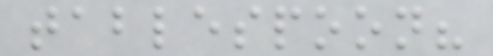tablespoon?
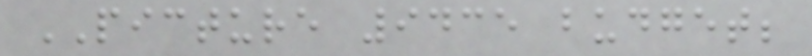PICTURE 9435 budget;
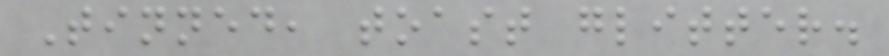Tinned, toast glitter.
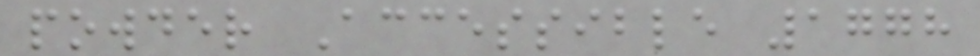powder Accessible 1778
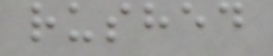rushed
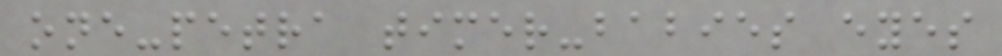one-petra timer-babies eyes
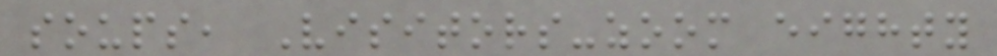soups, Visitors-zoom eighty
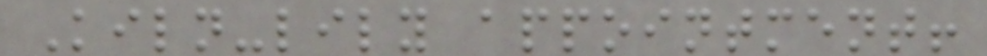Kiln-lily appointment!
